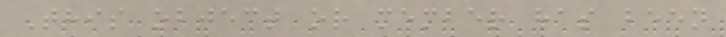This object or member has been
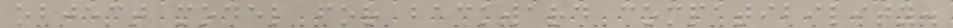object model for backward compatibility.
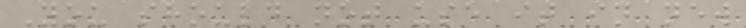You should not use it in new
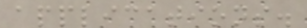applications.
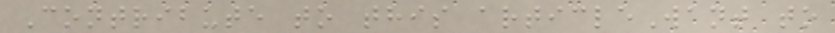Contribute to this articleWant to
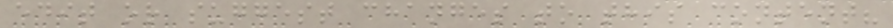edit or suggest changes to this content?
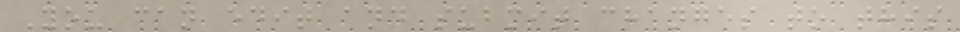You can edit and submit changes to this
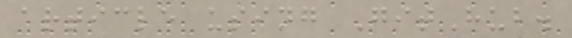article using GitHub.
